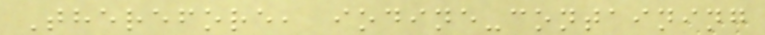Therefore, iodine-containing
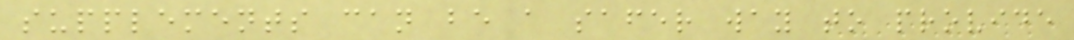supplements can be a safer way to provide
